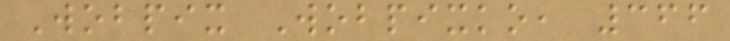Wobpix Wobpixko, 366
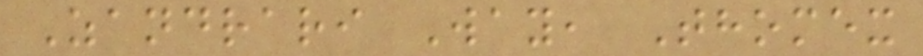Zandrari Way, Thomex
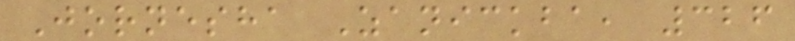Jornesha Zanickba, 326
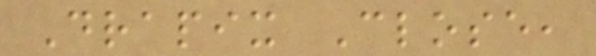Drapix Close,
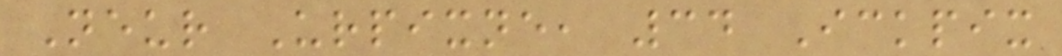Neur Urpixne, 34 Ickpix
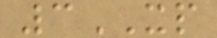3XP
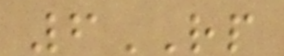6RP
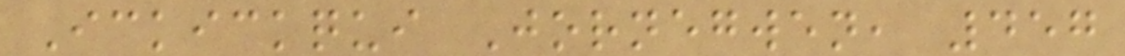Ickickqui Jornegwen, 457
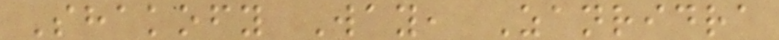Shakofy Way, Zanridra
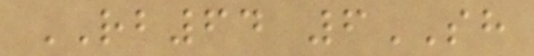RB64 6SH
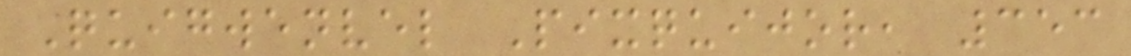Quigwenvel Pixquijor, 353
